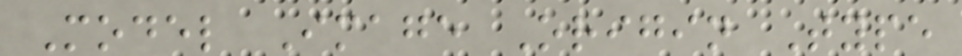Model Image Origin Type
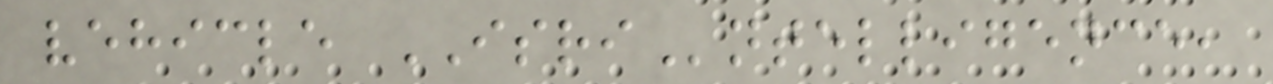vehicle ISRIntelligence,
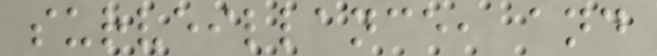surveillance, and
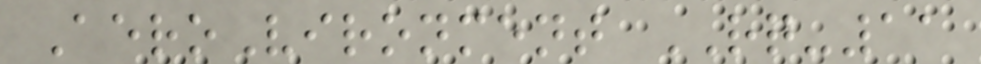AeroVironment RQ-11
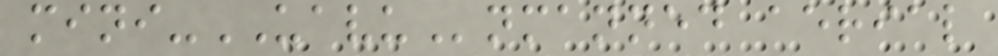mini-UAVUnmanned aerial
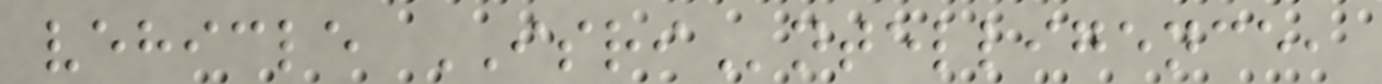vehicle ISRIntelligence,
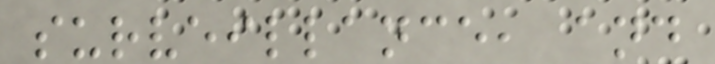surveillance, and
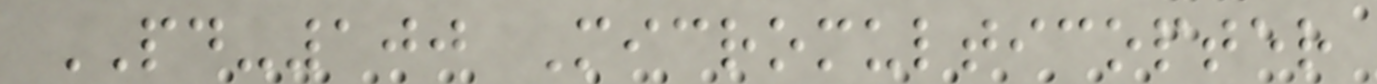PD-100 Micromulticopter
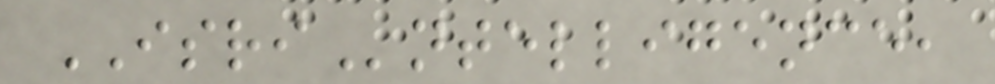ISRIntelligence,
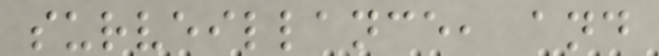surveillance, and
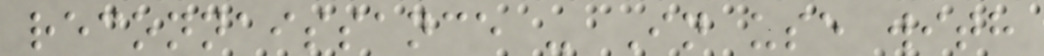reconnaissance - In use with
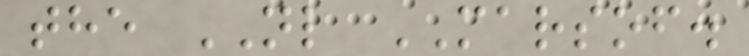the NL MARSOF.
